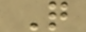Q
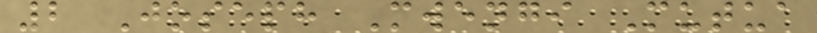2 Joseph Mwengi Mutua
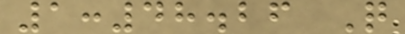1:48.26 Q
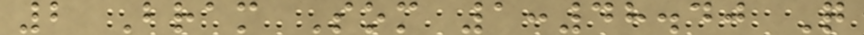2 Bram Som 1:48.40 Q
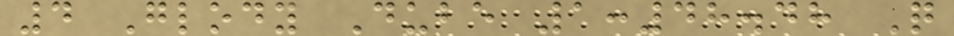4 Glody Dube 1:48.48 Q
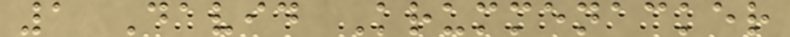1 David Krummenacker
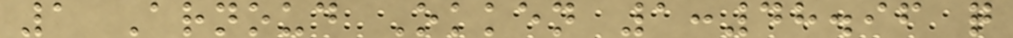1 Arnoud Okken 1:48.96 q
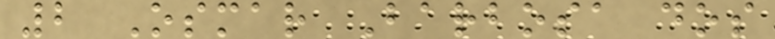2 Osmar Barbosa dos
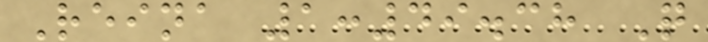Reina 1:49.38 Q
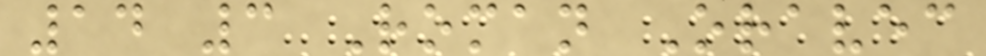14 3 Roman Oravec
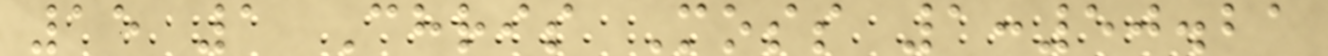15 1 Chris Moss 1:50.21
